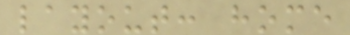layout: home
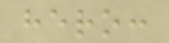hero:
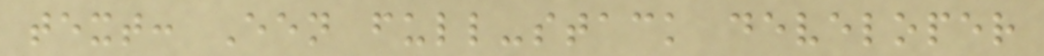text: Een full-stack developer
